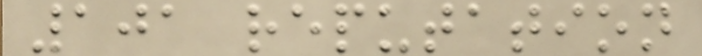101 reputation
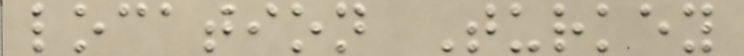location Turkey
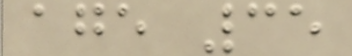age 35
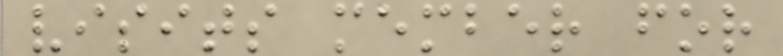visits member for
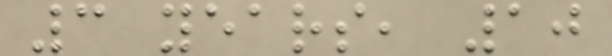3 years, 10
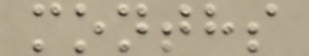months
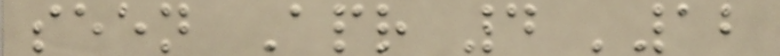seen Apr 4 '12
